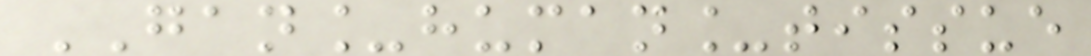GAN_human_tissue
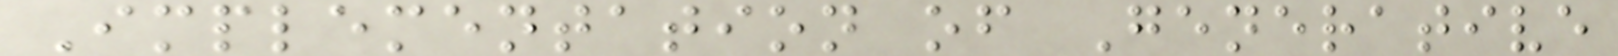Implementation of Generative
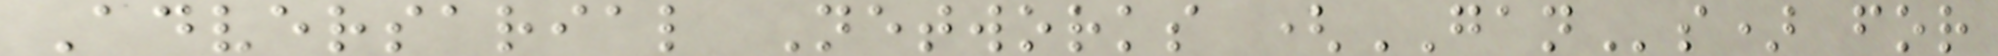Adversarial Networks (GANs) for
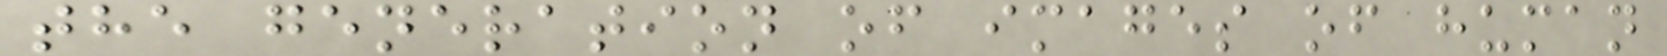the generation of images of human
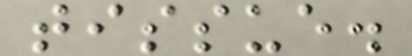tissue.
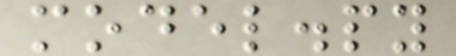model.py
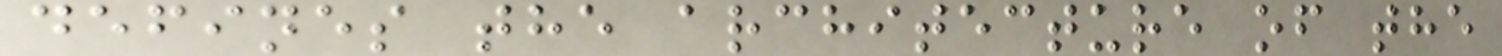defines the architecture of the
